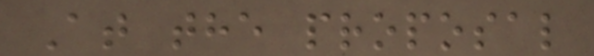At the proposal
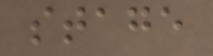stage
